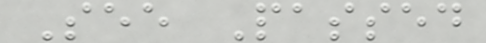See Passed
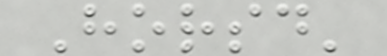Horsd'
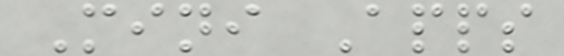Mini Apps
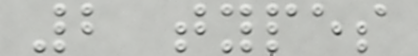2 types
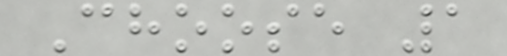Choose 1
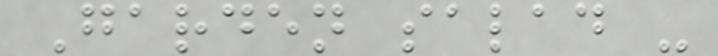Garden salad -
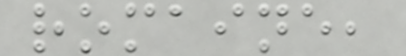romaine,
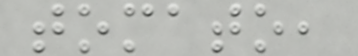tomato,
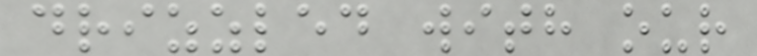drizzled with our
